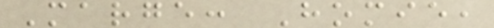Marge: Homie,
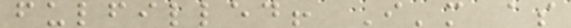fulfilled! I'm as
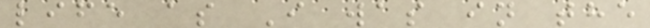life as I was in the
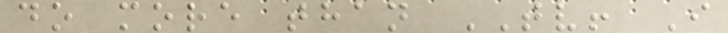do more than TV! I
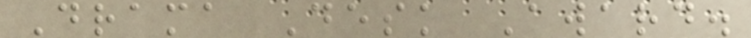Drama Desk Award.
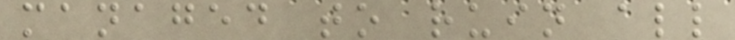managed to ruin all
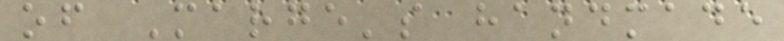of Marge's handmade
